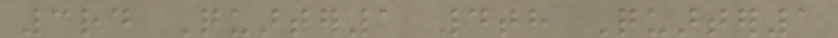3rd Quarter1 4th Quarter1
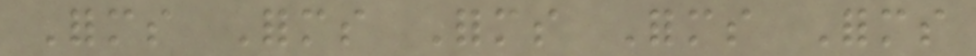Forms Forms Forms Forms Forms
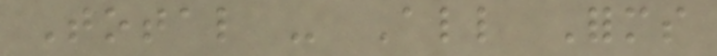Total - All Forms
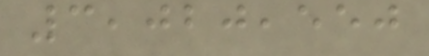3,020,550
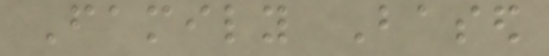Family Based
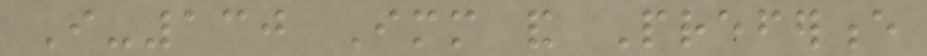I-130 Immediate and Preference
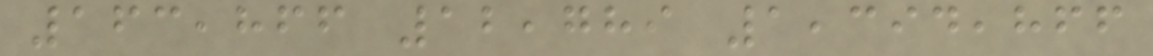163,866 12,789 1,394,866
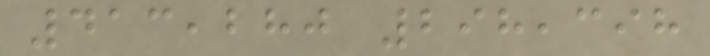413,280 298,398
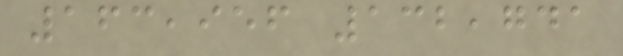163,956 132,741
